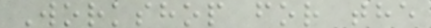Workshop for the
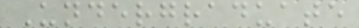Undergraduate
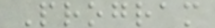Program
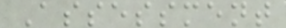Assessment
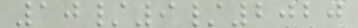10/9/2020
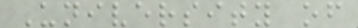University of
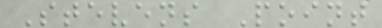Stevens Point
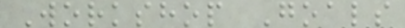Workshop Goals
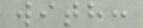with:
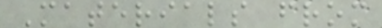Materials from
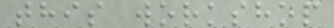this workshop
